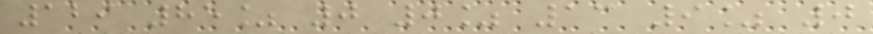129 85% 0 0% 13 9% 0
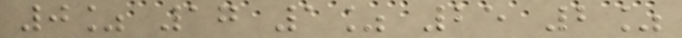0% 17 1% 25 2%
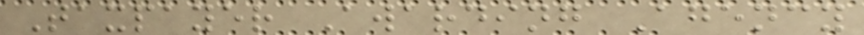Taxpayer Awarding Agency
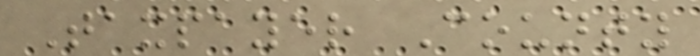Taxpayer County
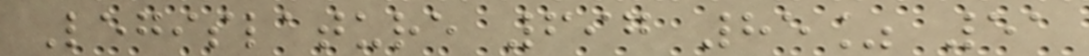Legislature 697 85% 51
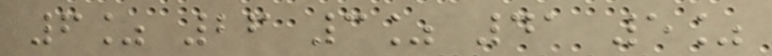6% 26 3% 41 5%
